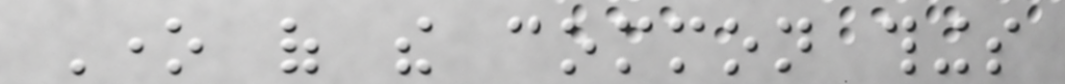One of the common things
